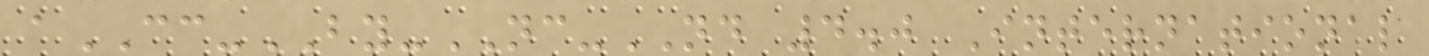aCC-BY-NC-ND 4.0 International
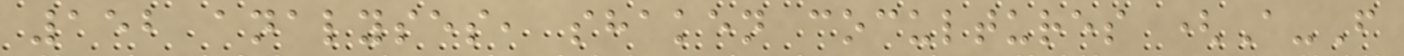152 analyses, shaken cocultures (A-F
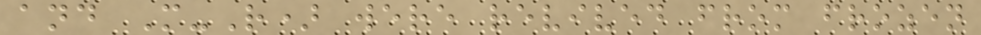and M-R) were revived from frozen
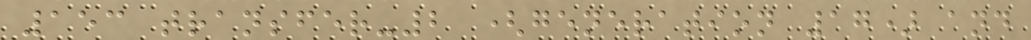153 transfer-2 (generation 17) and
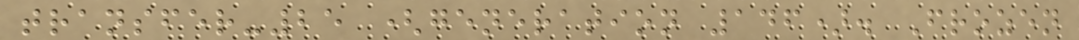transfer-25 (generation 146). Frozen
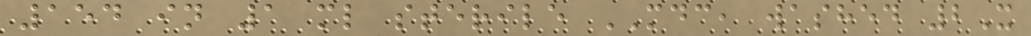154 in 1 ml sterile MDC, washed 2X
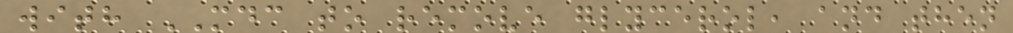with MDC to remove glycerol, and then
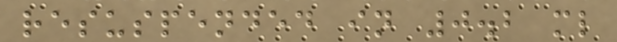resuspended in 0.2 ml
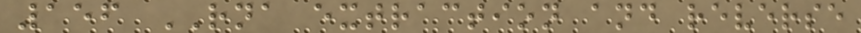156 RNA extraction and reverse
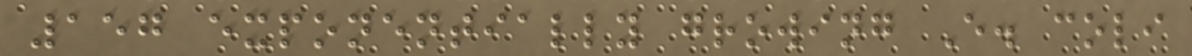157 exponentially growing E. coli
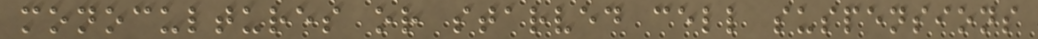monocultures or starved cell suspensions
